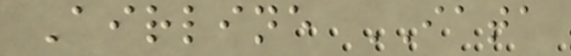Airline IATA
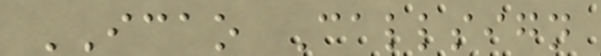ICAO Callsign
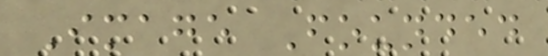Image Founded
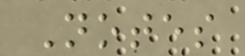Notes
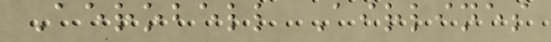Aerobell Airlines
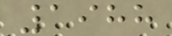1988
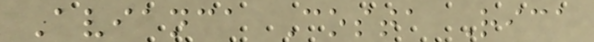Avianca Costa Rica
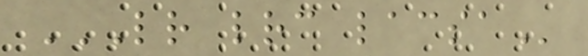LR LRC LACSA
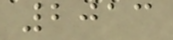2013
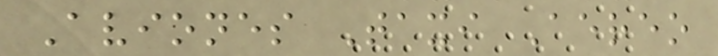Aviones Taxi Aereo
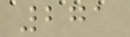271
